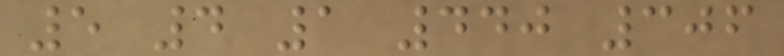5 4 1 440 306
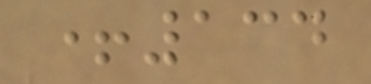+134
